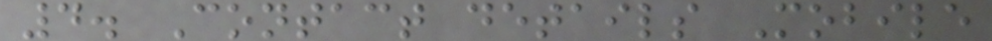4. Contact details Mobile
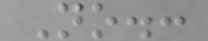No.:
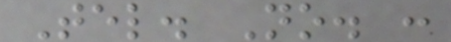Tel. No. :
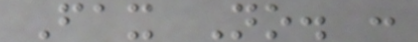Fax No. :
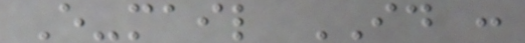E-mail ID :
